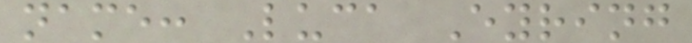name: Luca Eyring
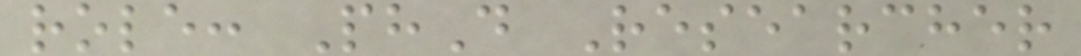role: PhD Researcher
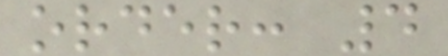order: 4
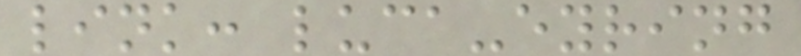link: luca-eyring
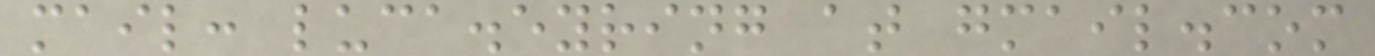mail: luca.eyring at gmail.com
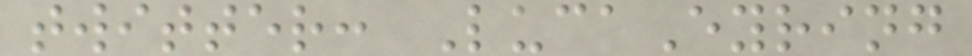twitter: LucaEyring
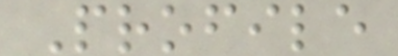Profile
